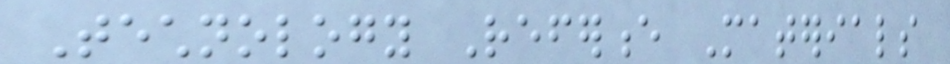Technology Reference Materials
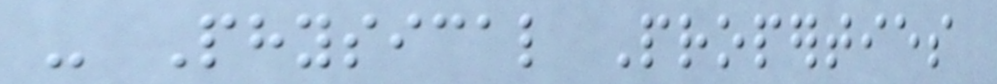- Physical Properties
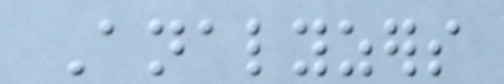Analyzers
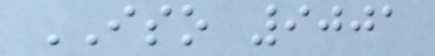ISO 9001
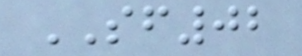SF02
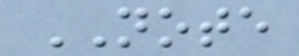NOTE
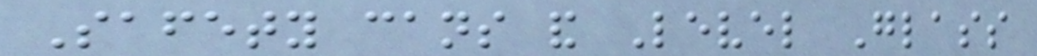Safety cans and Level Glass
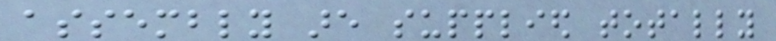assembly are supplied totally
